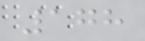178
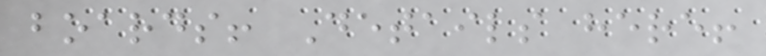boards! Details here!
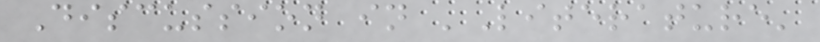Discussion in 'Literature'
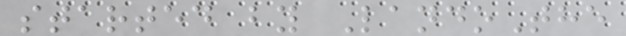started by LandoThe
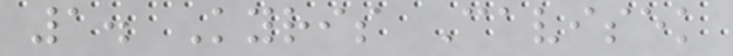1. Kyris Cavisek
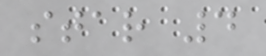star 4
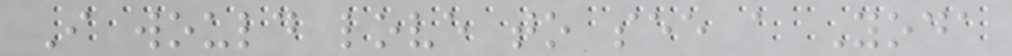I would love to see a Yoda
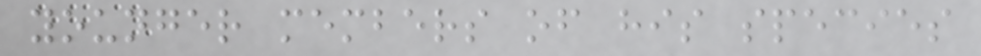younger members of his species
